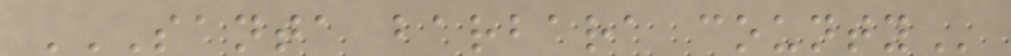SANTA BARBARA COUNTY
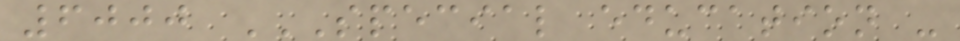6000 SPECIAL EDUCATION -
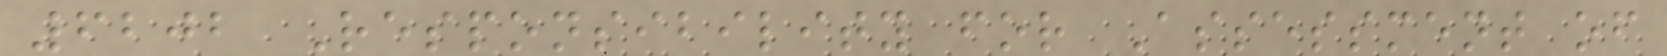6202 Responsibility for Assessment of
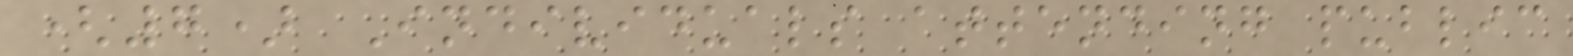(7) Individuals attending public
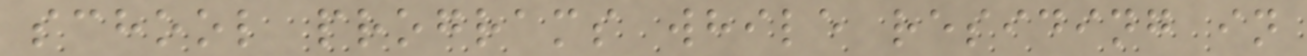school programs while residing in
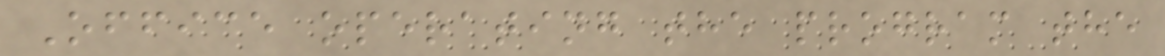Office operating the program the
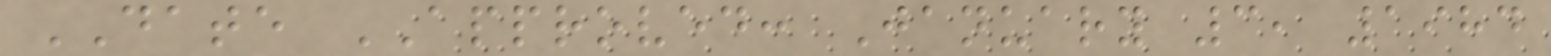DATE APPROVED: January 3, 1984
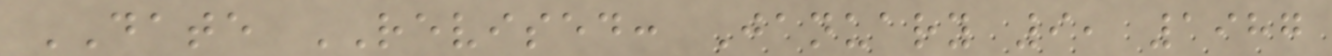DATE REVISED: January 9, 1987
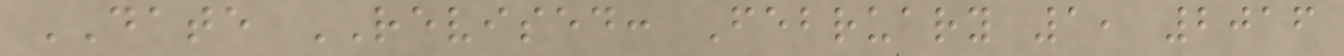DATE REVISED: February 1, 2016
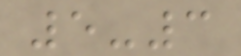5-3
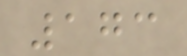173
